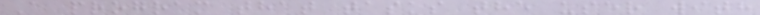A program that tasks the user with
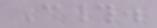C#.
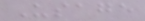Usage
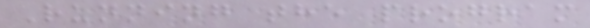Running the program
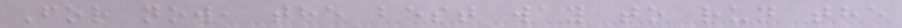For now, the best way to run the
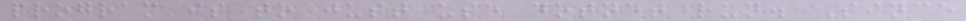program is to just use dotnet run. Since
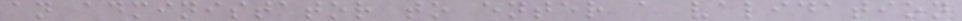an administator to enter a validation
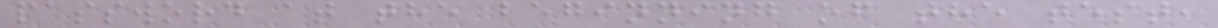password at the beginning of the test,
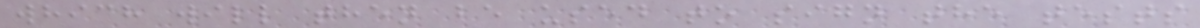which will then be used to sign the tests
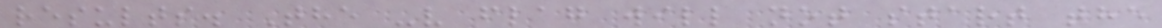results. The -v flag will not start the
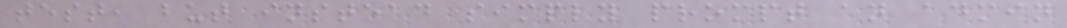test, but instead simply prompt an admin
